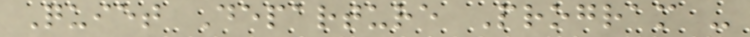Quiet Departure Program -
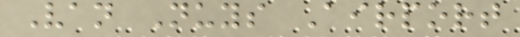Van Nuys Airport
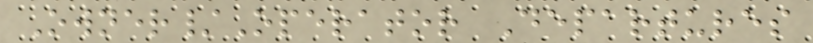Owner/Operator Departures
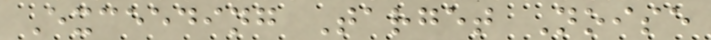Exceeding Target Noise
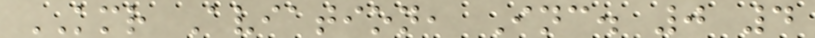KMR Aviation, Inc. 0 4
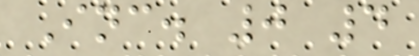Inc. 0 4
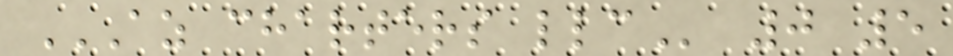AZ CHARTERS LLC 0 5
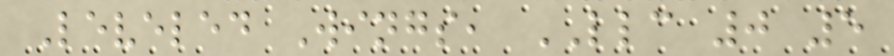Leveled Wings, LLC 0 5
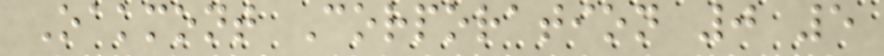Oakmont Corporation 0 5
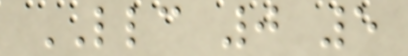LLC 0 5
